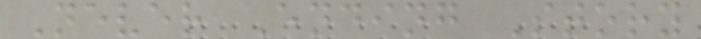Never Ending Story
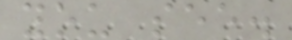you see.
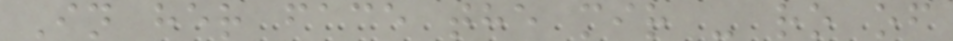In her face the mir - ro of
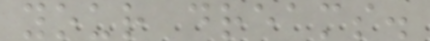your dreams.
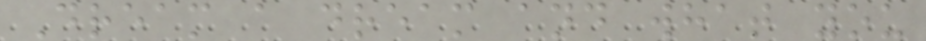Dream a dream and what you
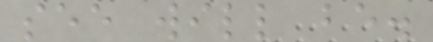see will be.
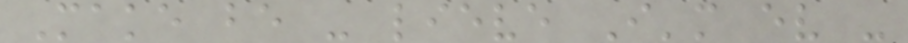Make be - lieve I'm ev -
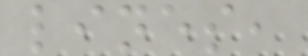lines,
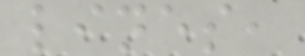lines,
